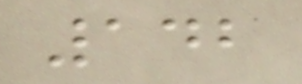142
